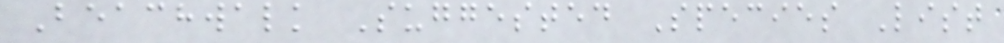Beachwalk Suggested Species List
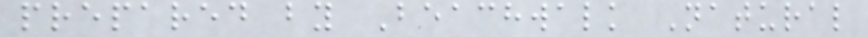prepared by Beachwalk Natural
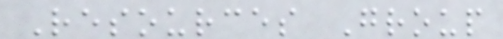Resources Group
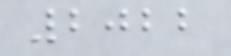2022
